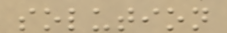solution
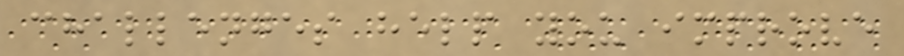challenges help you improve
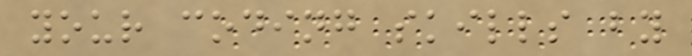your coding skills by
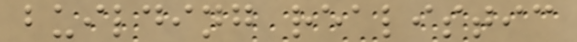building realistic
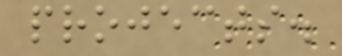projects.
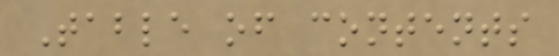Table of contents
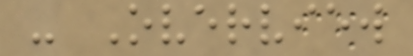- Overview
